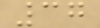37
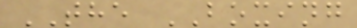THE BOXING
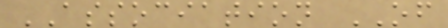ASSOCIATION OF
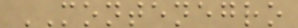MONTENEGRO
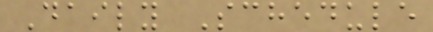Daily Schedule
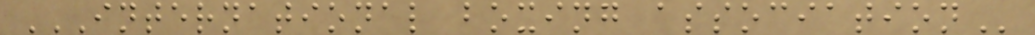INTERNATIONAL BOXING ASSOCIATION
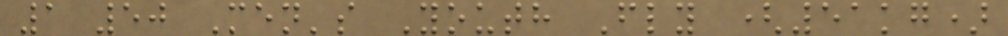1 50 Men's Youth Fly (51kg)
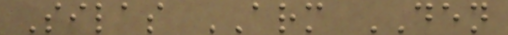Silas ARM DEN
